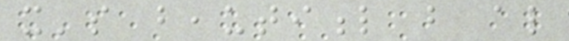it's beautiful but also
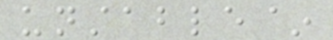unstable~
